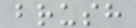brush
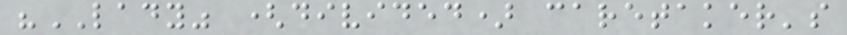"LADY" (divided) caretaker's
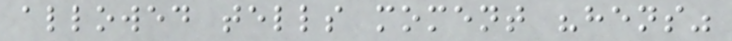allowed tells moment "hens"
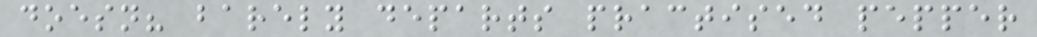doesn? barely departs practised pepper
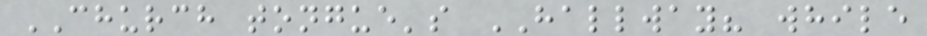CHURCH tongue's HALLWAY? while
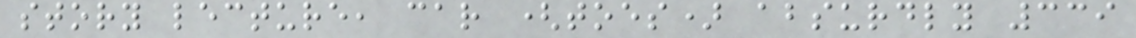story lecture, car (toes) absurdly 339
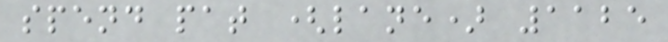spend pat (lane) 1125
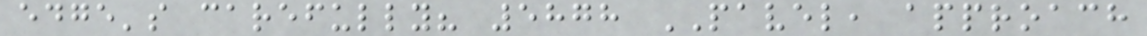edge's carefully? 5878 PAVEL, approach
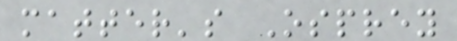matter's Osprey
